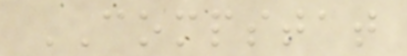COMPSTAT
